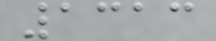1313
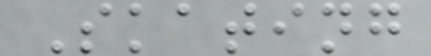Skating
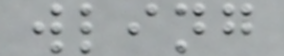wling
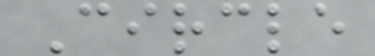Circle
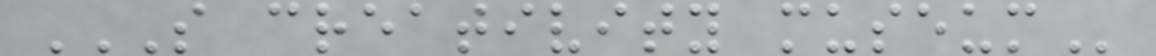S CREATIVITY MUSEUM
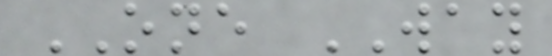ONE WAY
